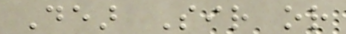Dear Sir or
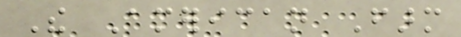The American Farm
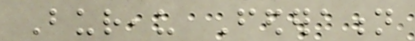Bureau Federation
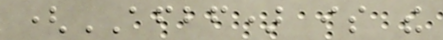(AFBF) is the
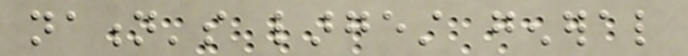nation's largest general
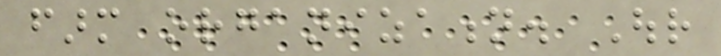farm organization. Our
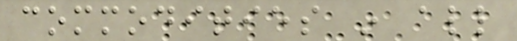commodities in all
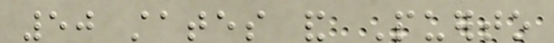50 states and Puerto
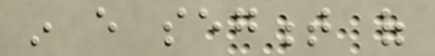in every segment of
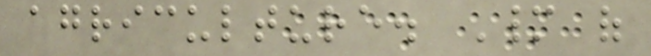agriculture. Many of
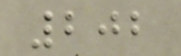202
